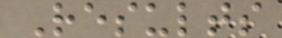Results
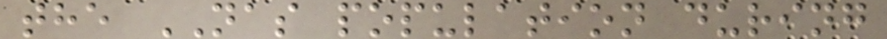the NAS population during
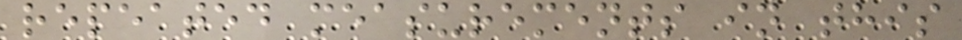repeated measurements in this
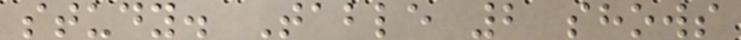study. Table 2 shows
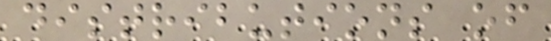distributions of
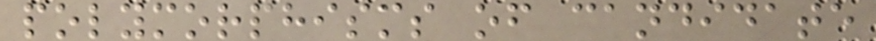polymorphisms of candidate
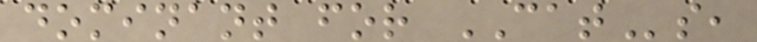dominant for CATs,
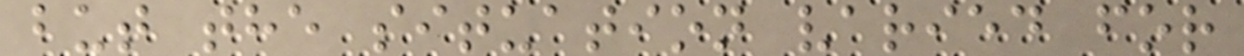but the situation varied for
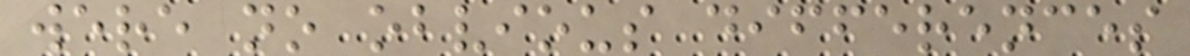were no obvious differences
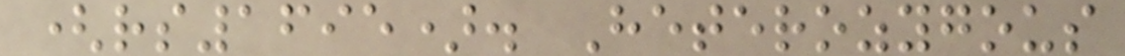(rs1695). Heterozygous
